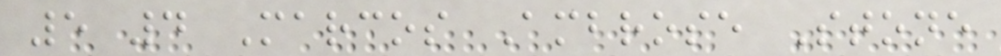5 4 Marcos Ambrose Stone
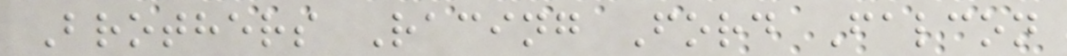Brothers Racing Ford Falcon
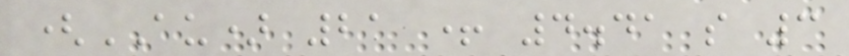(AU) 21 + 4.41 s 3
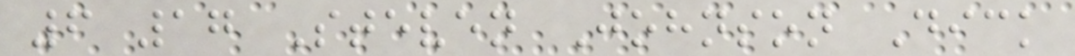6 17 Steven Johnson Dick
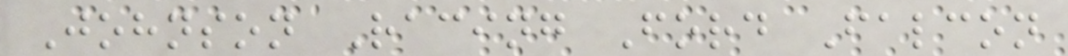Johnson Racing Ford Falcon
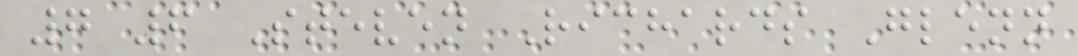7 6 Steven Richards Glenn
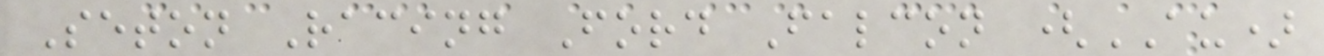Seton Racing Ford Falcon (AU)
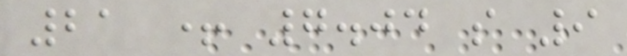21 + 7.04 s 9
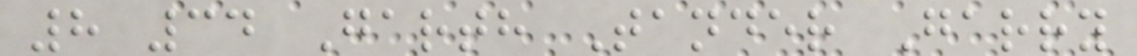8 34 Garth Tander Garry
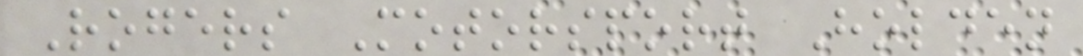Rogers Motorsport Holden
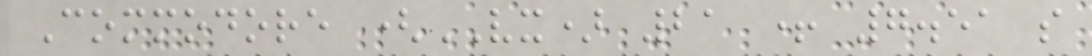Commodore (VX) 21 + 7.51 s
